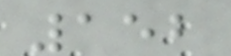152
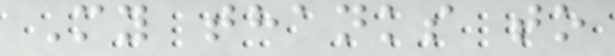My thanks to
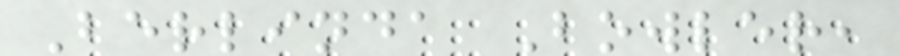Berlinda Bowler,
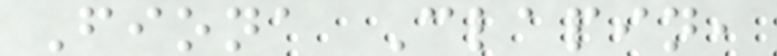Fiona Clapin,
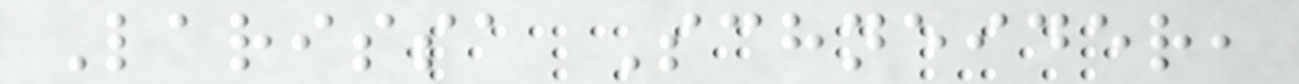Larissa Schneider,
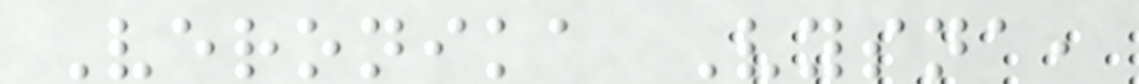Veronika Vysna,
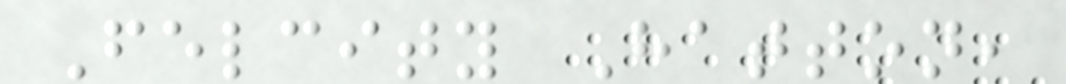Felcity Hatton,
